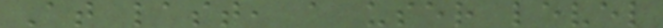At last, a user level
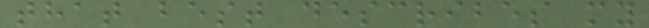that best describes my
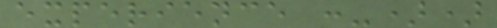experience :-))
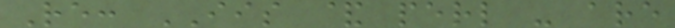Re: IIS & perl - are
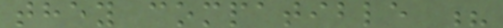they compatible ?
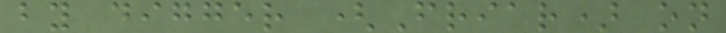by digger (Friar) on
